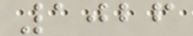1026
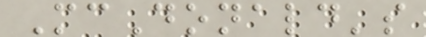McDonald's
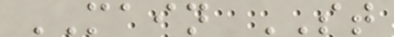MAIN ST
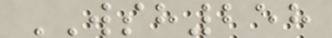WSH258
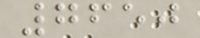7650
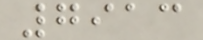7913
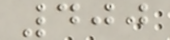400
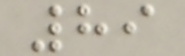89
